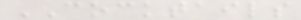COCKTAILS
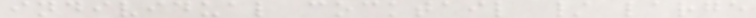individual cocktail / large
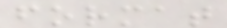format
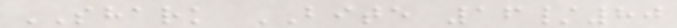SHARK BITE 16/80
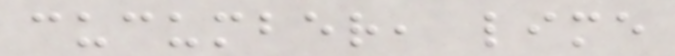cucumber, lime
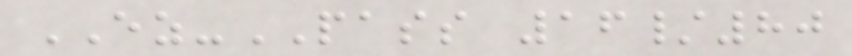EZ-PASS 16/80
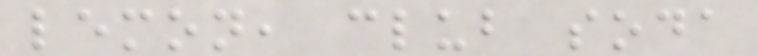lemon, club soda
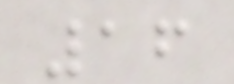16
